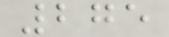275
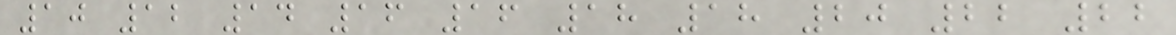10 12 14 16 16 18 18 20 22 22
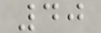40
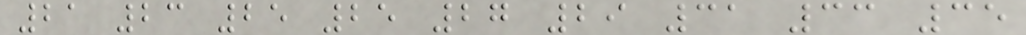21 23 25 25 27 29 31 33 35
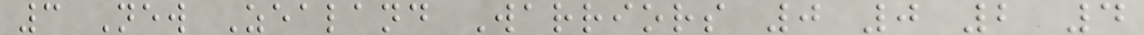3 New Zealand Warriors 0 0 2 4
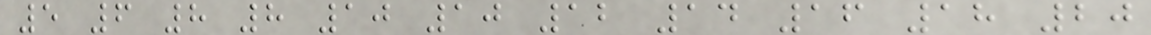5 6 8 8 10 10 12 14 16 18 20
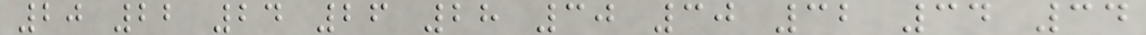20 22 24 26 28 30 30 32 34 34
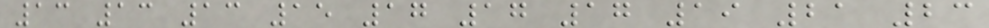13 13 13 15 17 17 17 19 21 23
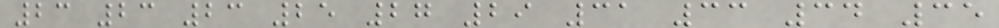23 23 23 25 27 29 31 33 34 35
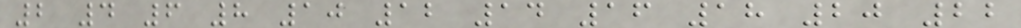2 4 6 8 10 12 14 16 18 20 22
